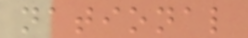national
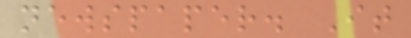newspaper. It
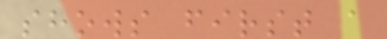shows first a
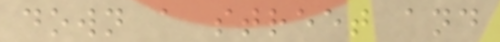down a street and
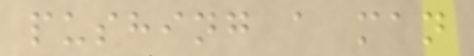pushing a man
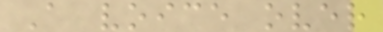A voice over
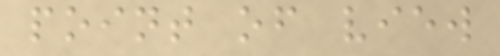point of view
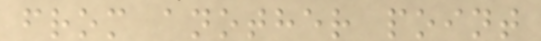from another point
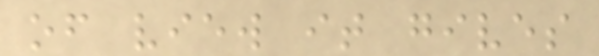of view it gives
